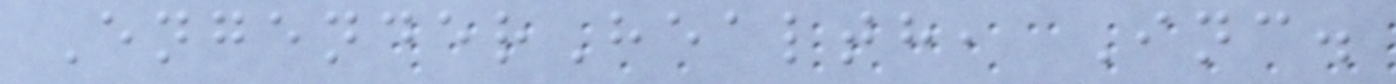EngenderHealth, Inc.
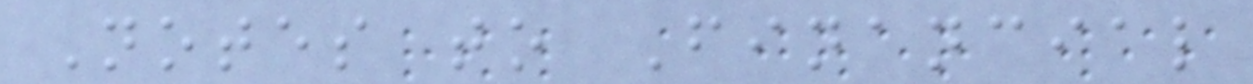Notes to Financial
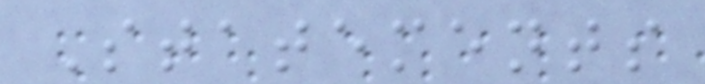Statements
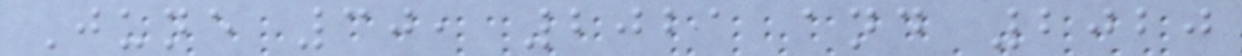June 30, 2021 and 2020
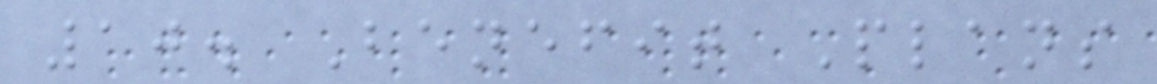10. Benefit Plans
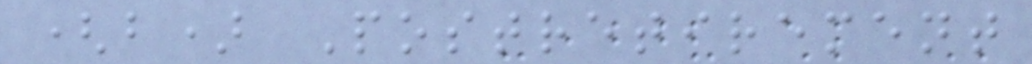(b) Postretirement
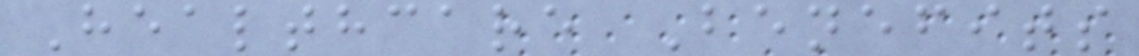Healthcare Benefits
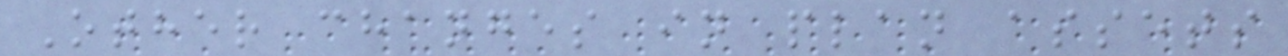Other changes in plan assets
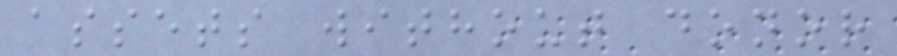assets without donor
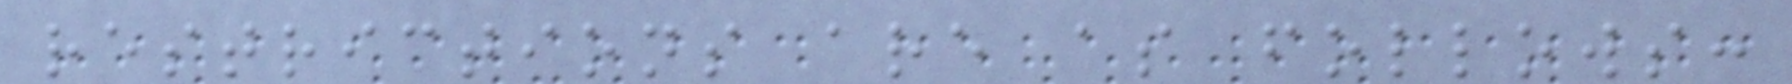restrictions are as follows:
